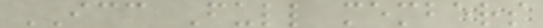ICC Full members
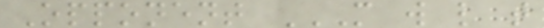Opponent M W L T
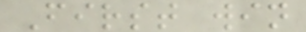First win
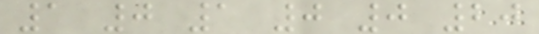1 0 1 0 0 20
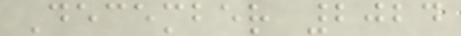December 2024
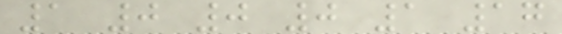1 0 0 0 1 17
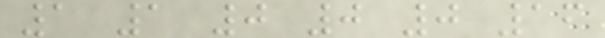1 1 0 0 0 16
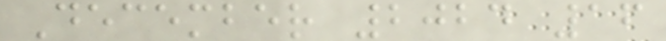December 2024 16
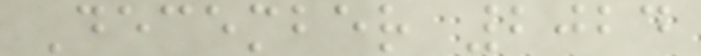December 2024
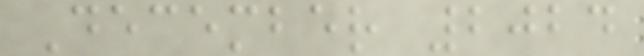December 2024
